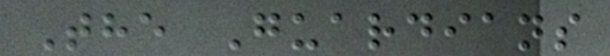The Guardians
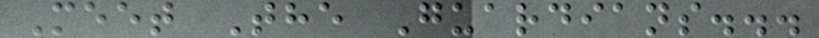Meet The Guardians...
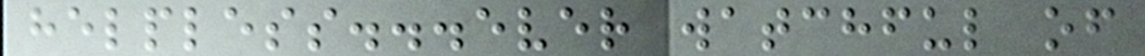helpless...ever watchful of
